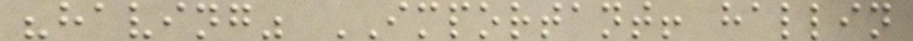"having" IMPORTANT! hallin
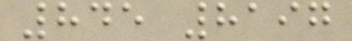845 8197
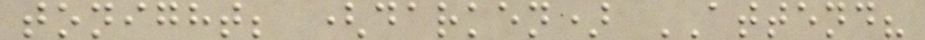tonight; (darken) ATTEND?
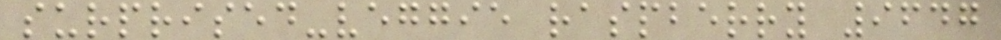surprised-veggie raspberry 9647
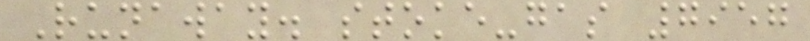Runaway. stoke-gas 7957
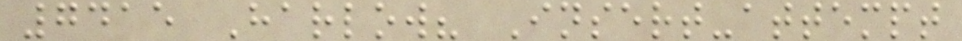7415 Harlow? Insert-attempt
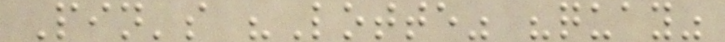Pin's "Lotte" "quay"
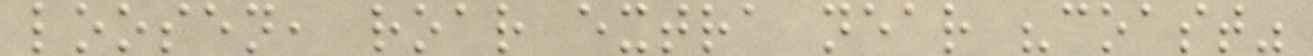loosen, roar extra near "coast"
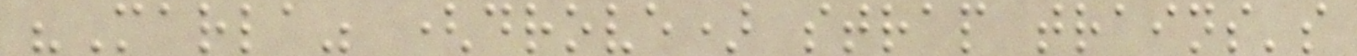"Marla" (drove) strap trains's
